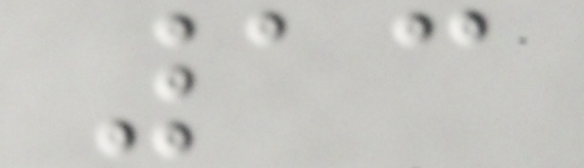13
